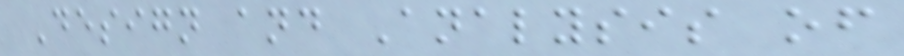Design and Analysis of
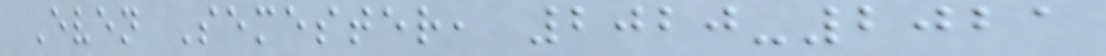Even Semester, 2020-2021
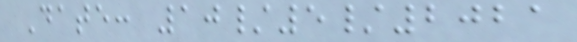Date: 10/5/2021
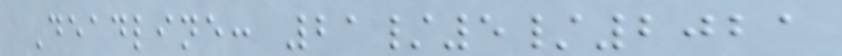Deadline: 21/5/2021
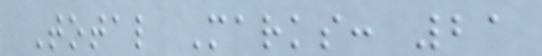Total Marks: 21
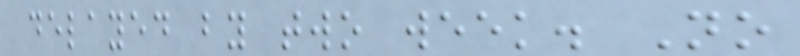delayed by two week. No
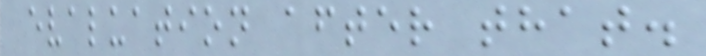evaluation after that.
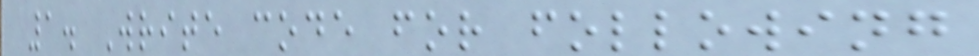1. Write code for following
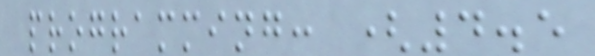programming: (4.5
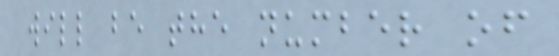will be the number of
